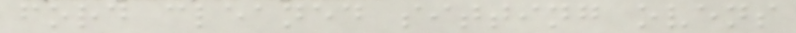ford cleaned sitting ovens
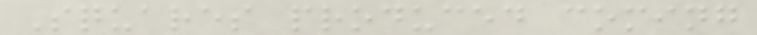Squares produced coming
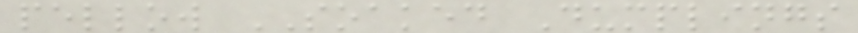pellow SOAKED Dumplings
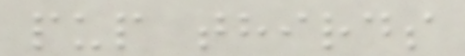pup thirds
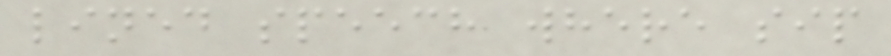lined speech where sip
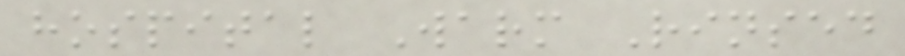hospital Warm Rinsed
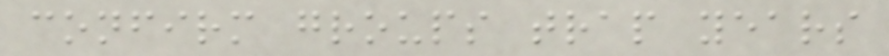confirm groups trap years
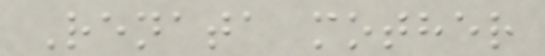Renata mother
